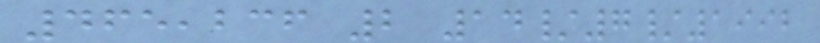465,236 2 14/7/1992
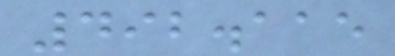492.115
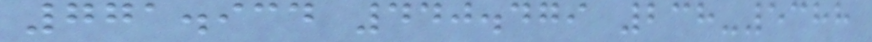771.934 440.479 238-5388
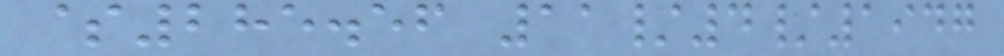$285.56 11/4/1947
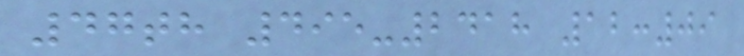47th 495-2418 12:09
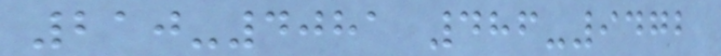210-4081 486-9472
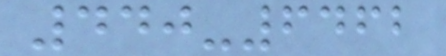440-6462
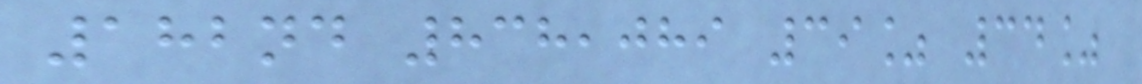182nd 838,089 39% 34%
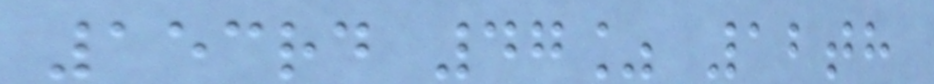153rd 47% 12th
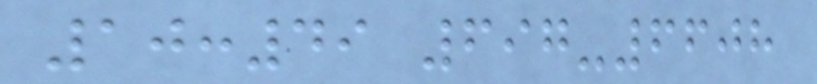10:49 697-6608
